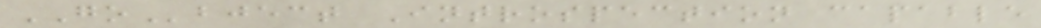GObject Introspection capable
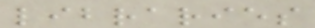libraries
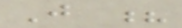J ?
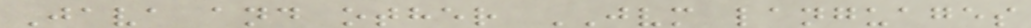Java and other JVM languages
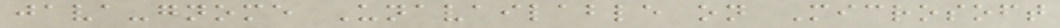java-gnome Unavailable on Microsoft
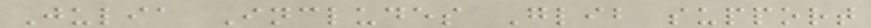Julia Includes Glib support
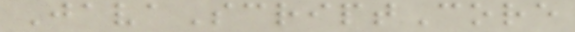JavaScriptCore
